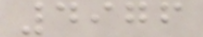4976
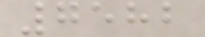7582
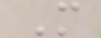M
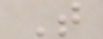T
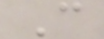C
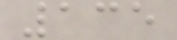135
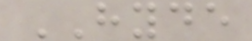HYDE
